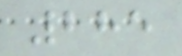285
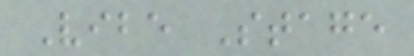Vibe Stage
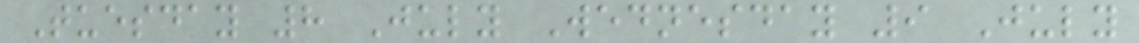Tuesday 8 July Wednesday 9 July
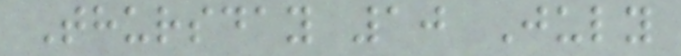Thursday 10 July
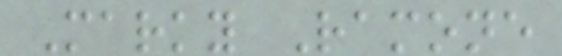Marky Ramone
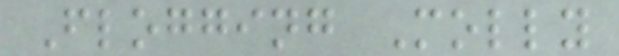Flogging Molly
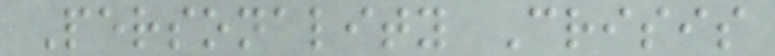Personality Crisis
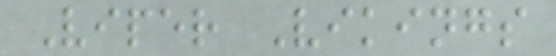Viper Vikings
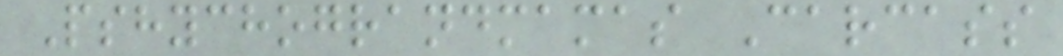Pshychograndmamas Carcass
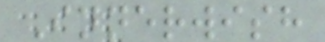Innerwish
